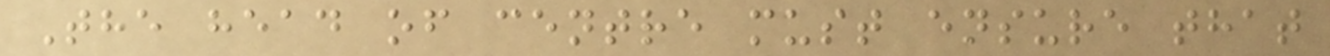The head of centre must ensure that
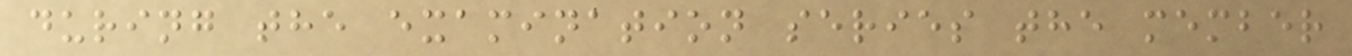during the examination series the member
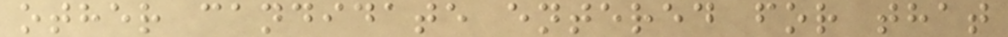other candidate entered for that
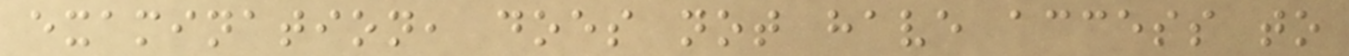examination, does not have access to
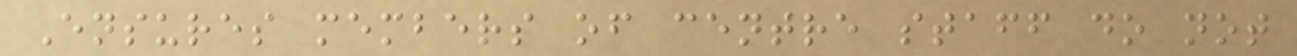Ensures members of centre staff do not
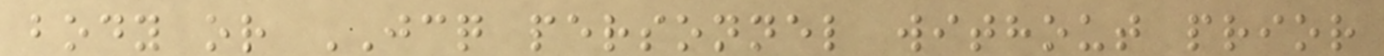body or JCQ personnel without prior
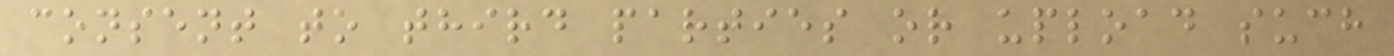consent to third parties or upload such
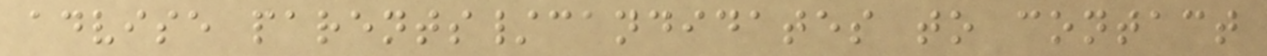advise parents/candidates to contact
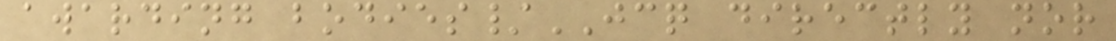awarding bodies/JCQ directly nor
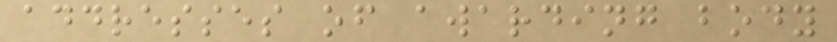addresses of awarding body
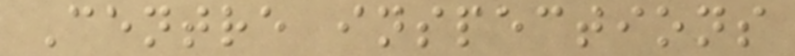Centre inspections
